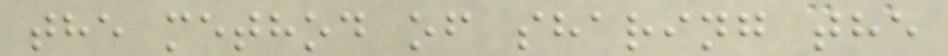the method of sharing the
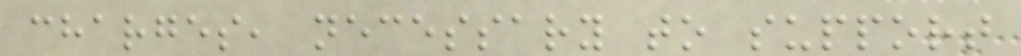charges, necessary to support
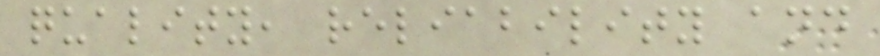quality, reliability and
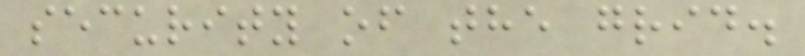security of the grid.
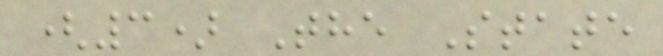(3) The State
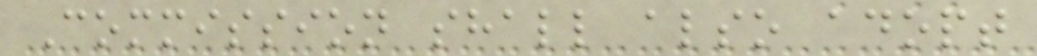Commission shall also adopt
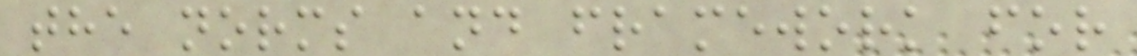the norms and framework for
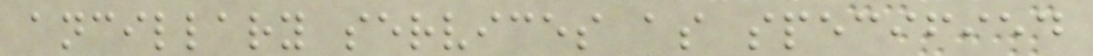ancillary services as specified
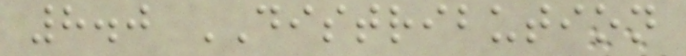8.0 DISTRIBUTION
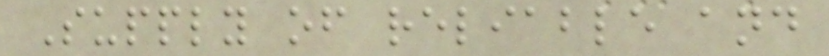Supply of reliable and
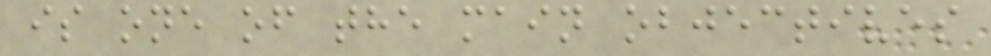is one of the main objectives
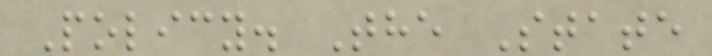Policy. The State
